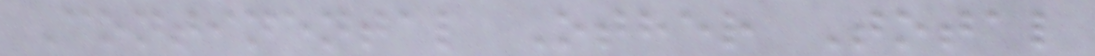Continental Other Total
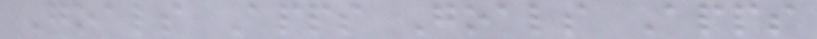Goals Apps Goals Apps
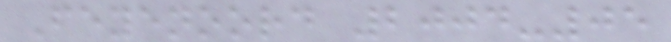Feyenoord 2004-05
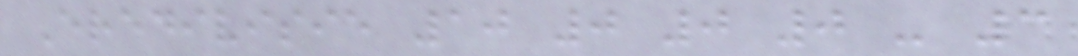Eredivisie 10 0 0 0 - 3
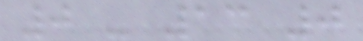0 - 13 0
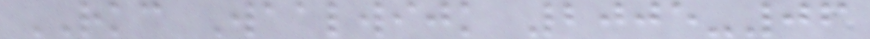RKC Waalwijk 2005-06
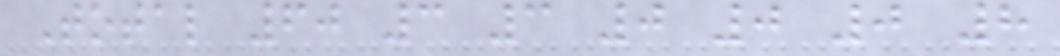Total 60 3 3 0 0 0 8
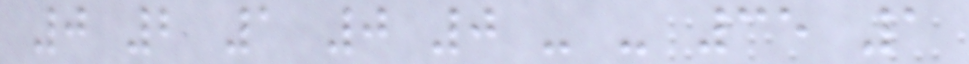0 2 1 0 0 - - 35 1
